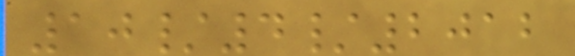10/4/2012
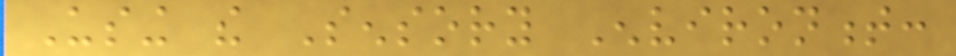Using the Sensory Environment:
